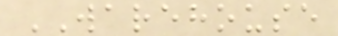WAREHOUSE
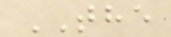THE
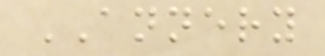ANNERY
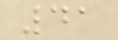41
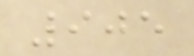905
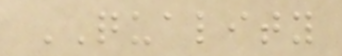QUALITY
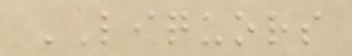LIQUORS
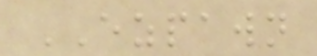EZPAWN
